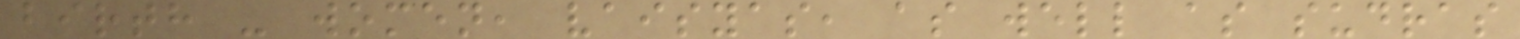birth - women, vaisyas, as well as sudras
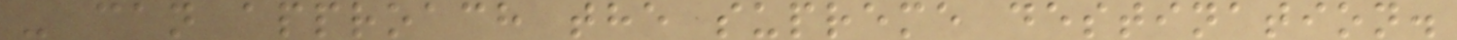- can approach the supreme destination.
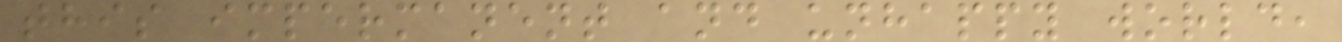this impermanent and unhappy world,
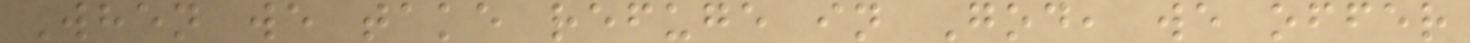When we take refuge in God, we offer
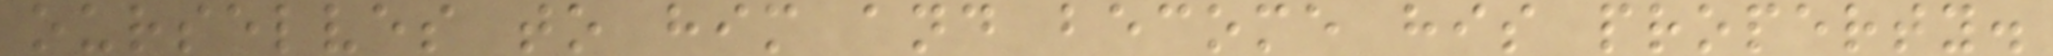ourselves to him and become his property.
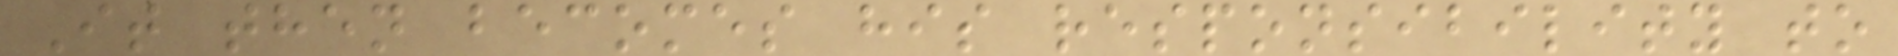It then becomes his responsibility to
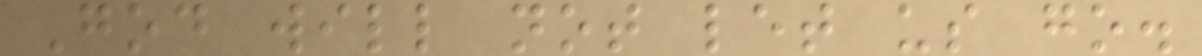God will not let us go.
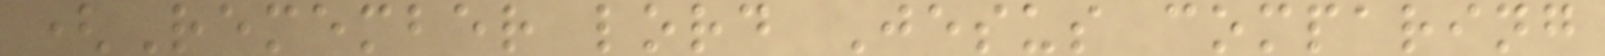(Remember lord Jesus comparing
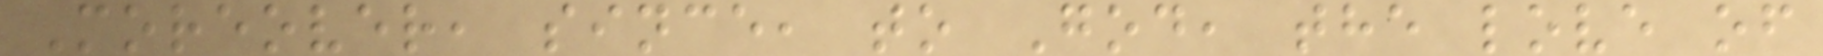Moreover, since, to God, the love of
